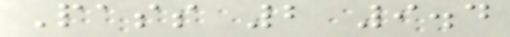Pass 2 9.4
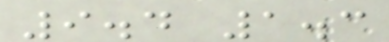9.4 1.3
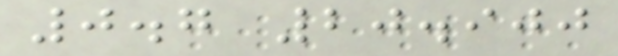0.7 20.900
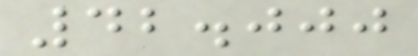42.000
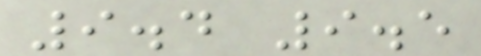9.4 9.5
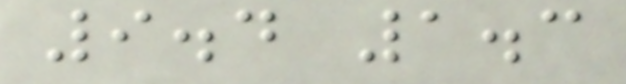9.4 1.3
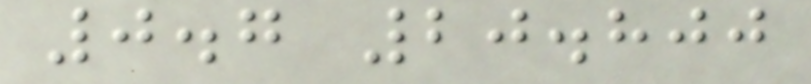0.7 20.800
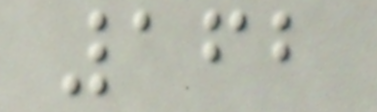162
